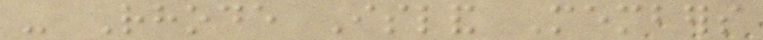- Rhode Island Members
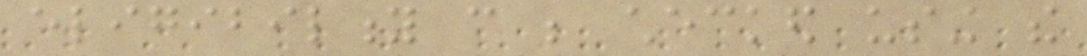eligibility can be checked using the
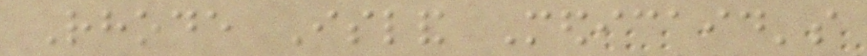Rhode Island Medicaid's
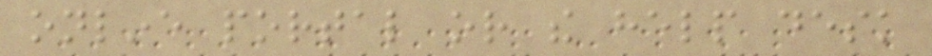online portal or the help desk
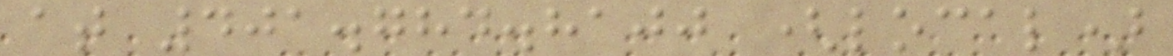at 401.784.8100 (local)
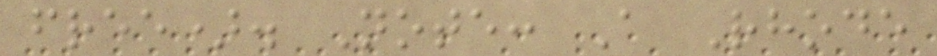free). Note: A Rhode
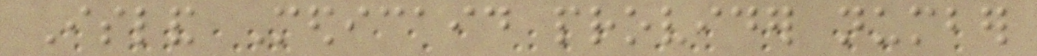Island Medicaid provider number
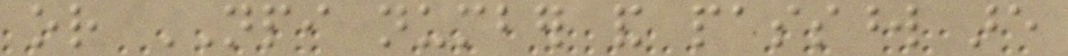or NPI number and password are
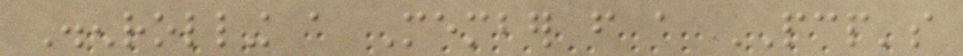Disenrolling a Member from a PCP's
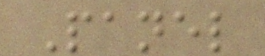Panel
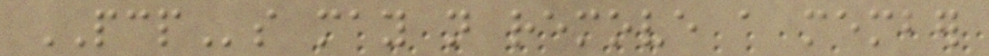PCPs may not remove a member
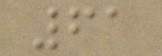61
